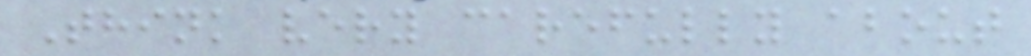Think very carefully about
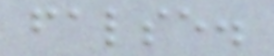false.
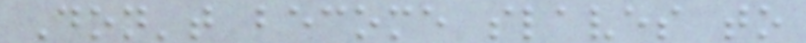Don't become slaves to
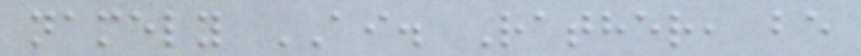namely AI. Rather, be
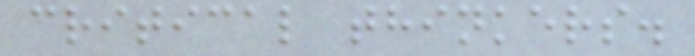critical thinkers.
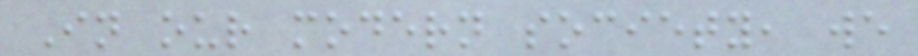In our modern society, we
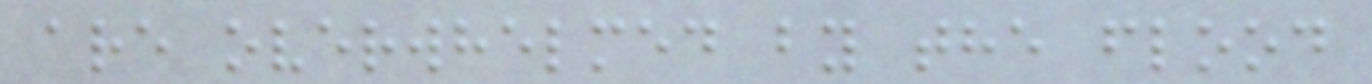are overwhelmed by the flood
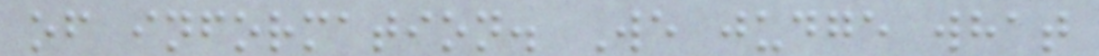of information. We judge what
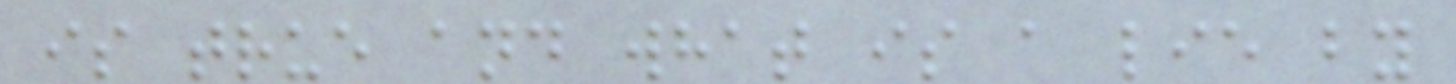is true and what is a lie by
